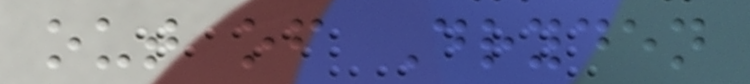out of Dryden
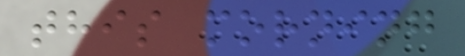this morning
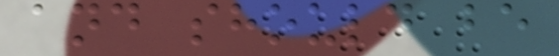and should be
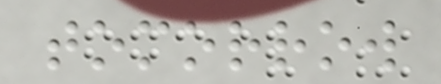tomorrow
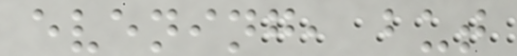evening, but
